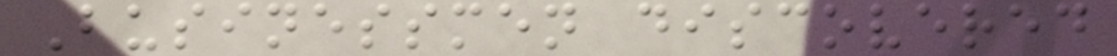Businessmen discovered
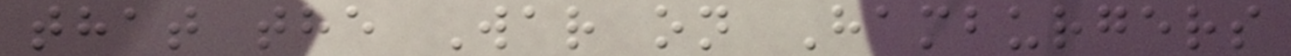that the War on Hamburgers
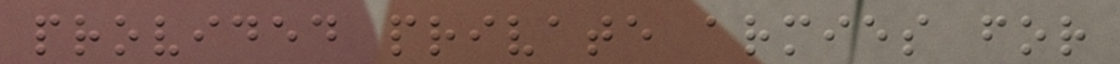provided private armies for
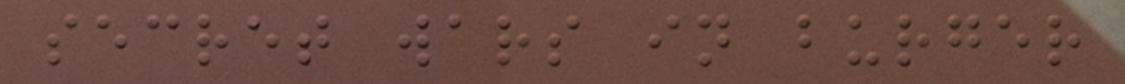secret wars in burger
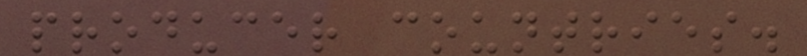producer countries.
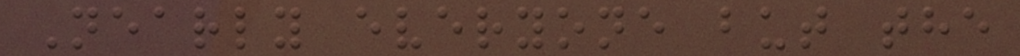Nearly everyone but the
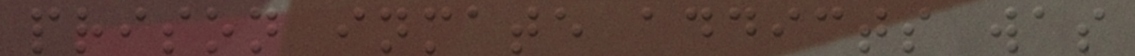prison inmate addicts was
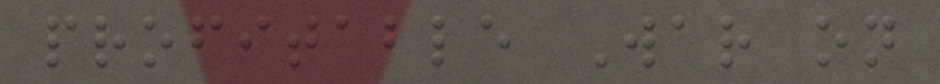profitable War on
